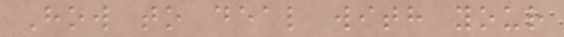How to deal with your
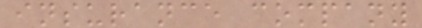insurance company
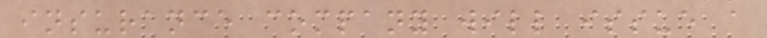insurance company will issue a
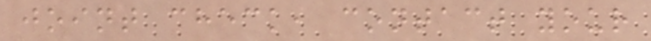joint check, contact your
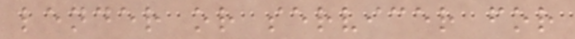lender or servicer for
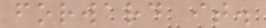forward it.
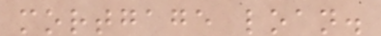mortgage loan.
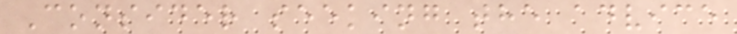Consider seeking the advice
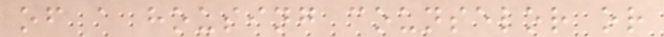of a housing counselor or
